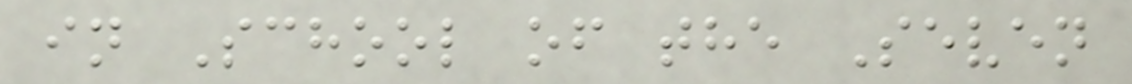in School of the Seven
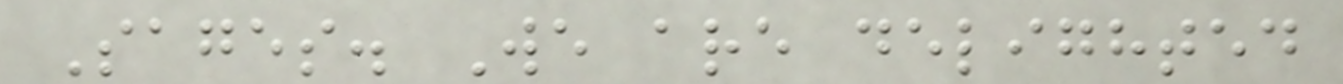Sages. We are delighted
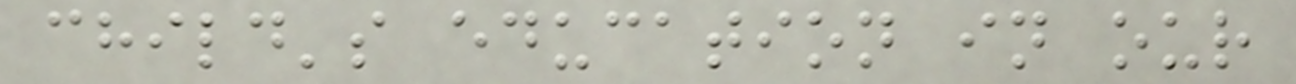child's education in our
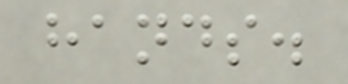hands.
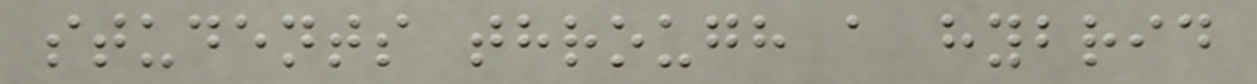students through a hybrid
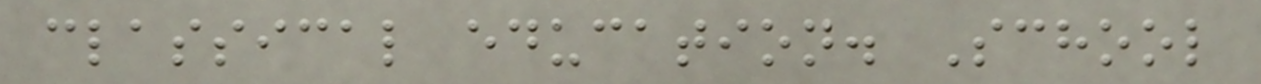classical education. School
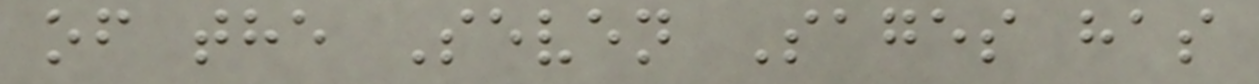of the Seven Sages has
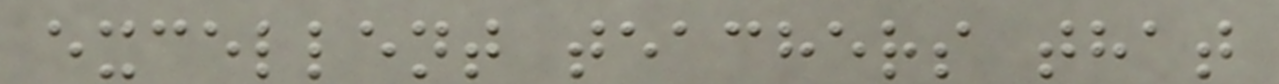excellent teachers that
